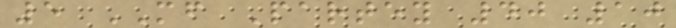5 MF Partey 40 10
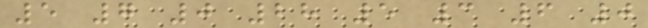5 7 0 28 5 3 6 0
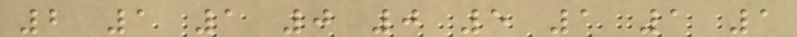2 1 1 0 0 5 1 1 1
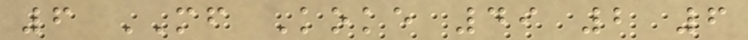6 MF Koke 49 2 6
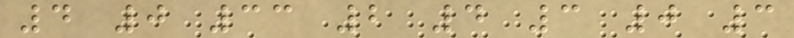4 0 33 2 4 3 0 3
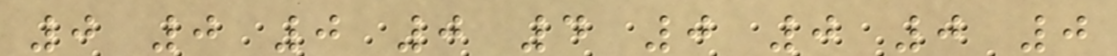0 0 0 0 4 0 0 0 0
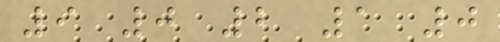9 0 2 1 0
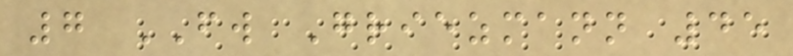7 FW Griezmann 45
